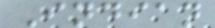Indian
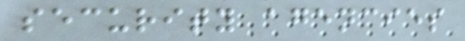security agencies
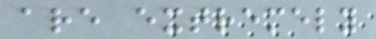are extremely
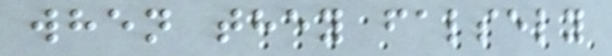when they falsely
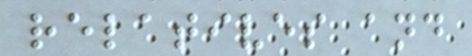relatives and
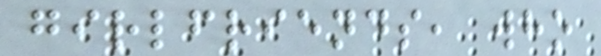girlfriends, who
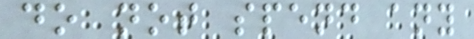do not spend any
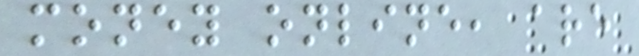money online, are
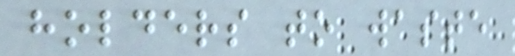holders to waste
